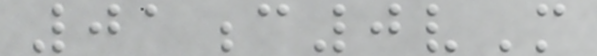01c0vM
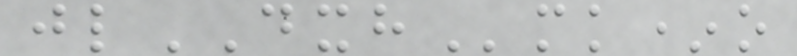jlDXHmk*o
